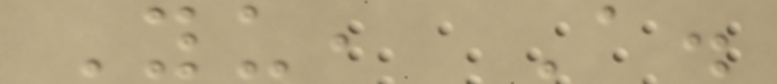Yu, A.
